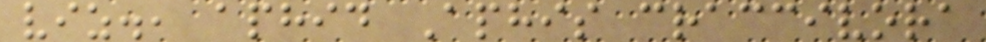viz., aphid Aphis craccivora
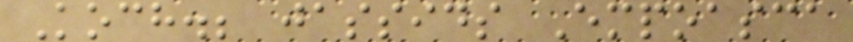Koch.; jassids Empoasca
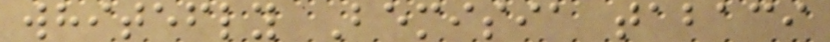whitefly Bemisia tabaci
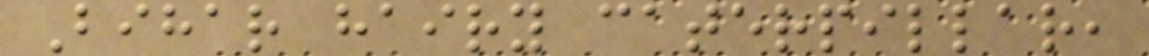Bihar hairy caterpillar,
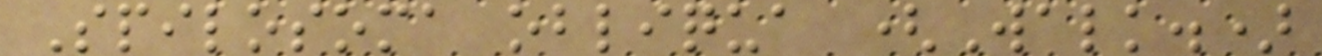Spilosoma obliqua (Walk.)
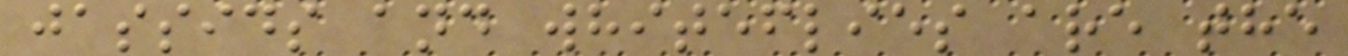jassids and whiteflies are the
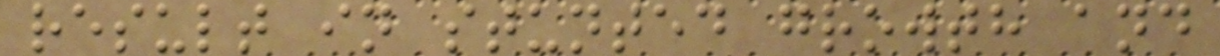result in stunted growth and
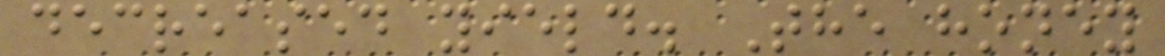decreased yield. The honey
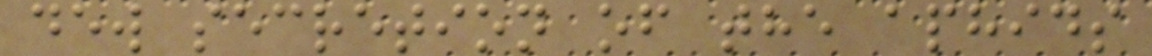dew secretion of the aphids
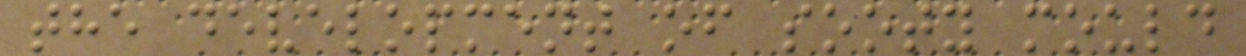the development of sooty mould
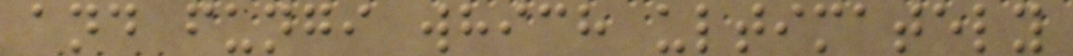and fungi which ultimately
